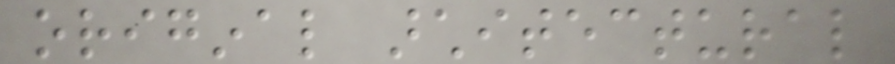original architectural
